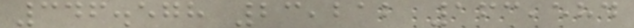346.578 23,212 163,584
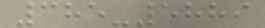385-5889
